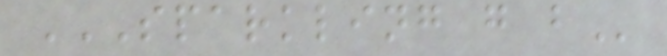SPARKLING G B
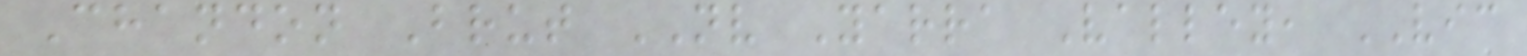Chandon Brut NV Yarra Valley, VIC
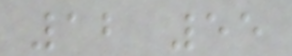12 55
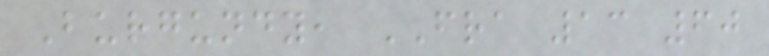Burgundy, FRA 13 60
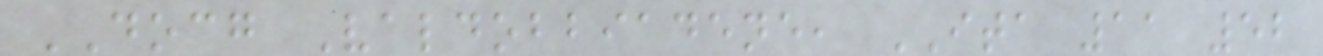DOCG Valdobbiadene, ITA 11 52
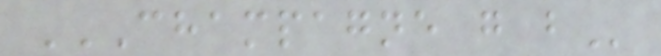CHAMPAGNE G B
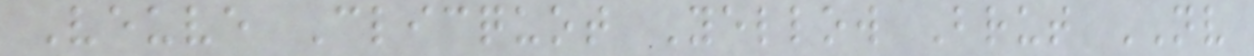Veuve Clicquot Yellow Brut NV
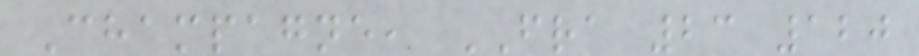Champagne, FRA 23 120
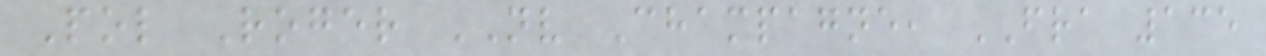Pol Roger NV Champagne, FRA 135
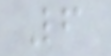6
